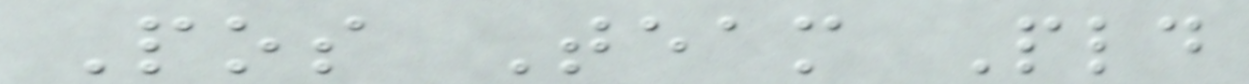Pos Team Pld
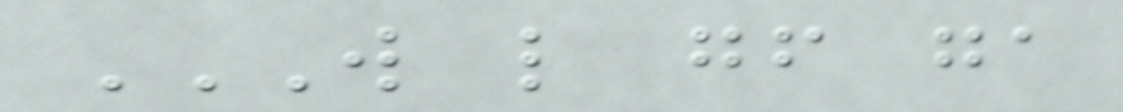W L GF GA
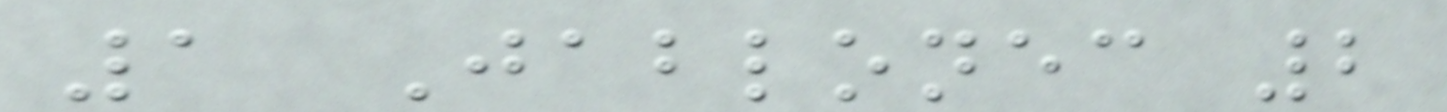1 Jablonec 2
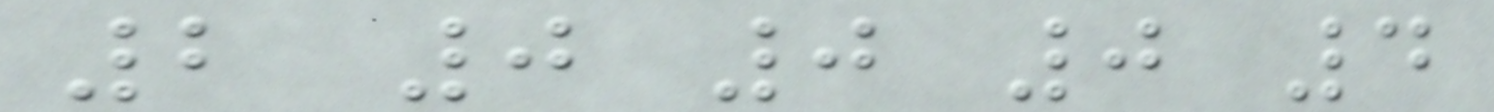2 0 0 0 4
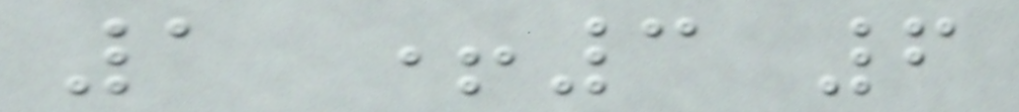1 +3 6
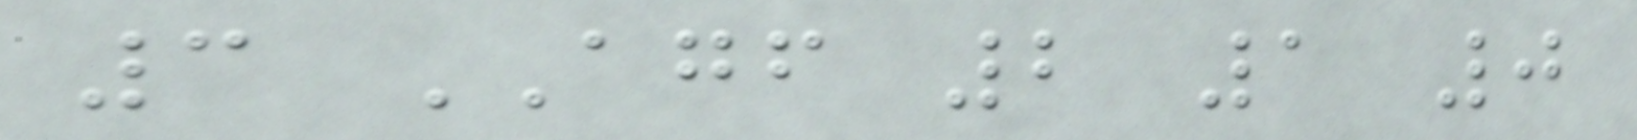3 AGF 2 1 0
